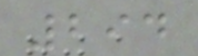294
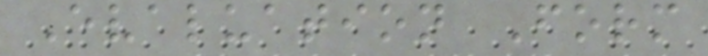Evaluation Form
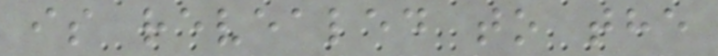is revealed to the
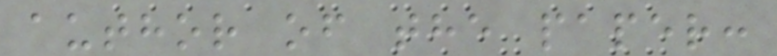author of the paper:
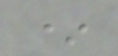*
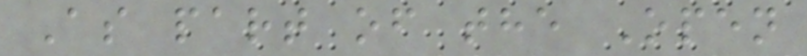As part of the Open
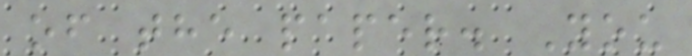of the paper. You
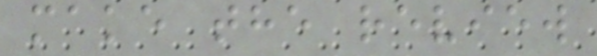make the review
